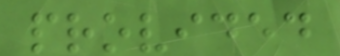provided
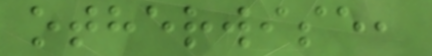otherwise,
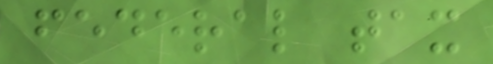federal tax
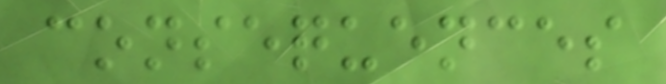consequences
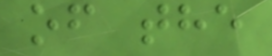of the
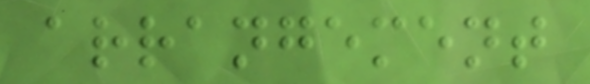arrangement
